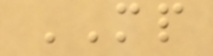MP
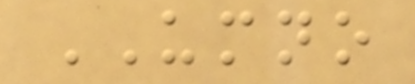UMNO
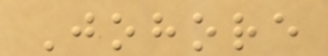Johore
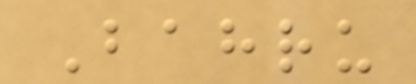Bahru
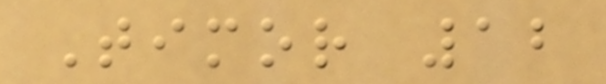Timor 12
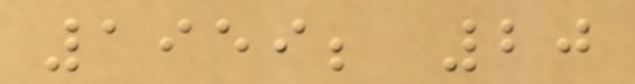1959; 20
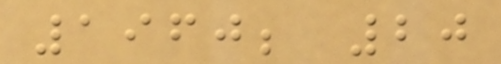1960; 20
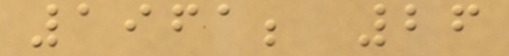1961; 26
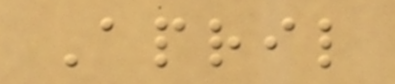April
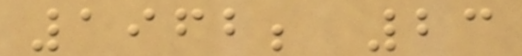1962; 23
